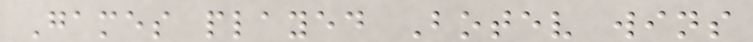Games played Botev wins
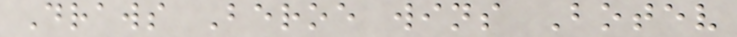Draws Beroe wins Botev
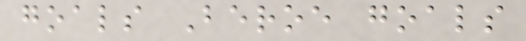goals Beroe goals
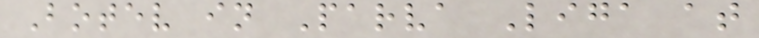Botev in Parva Liga at
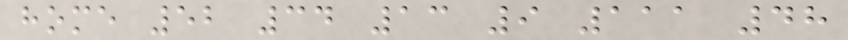home 52 34 13 9 111 48
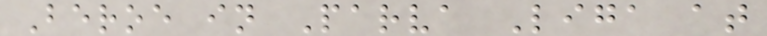Beroe in Parva Liga at
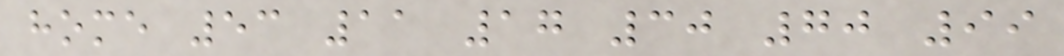home 53 11 17 30 70 99
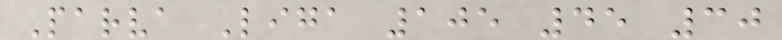Parva Liga 105 45 30
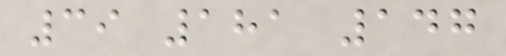39 181 147
